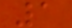1
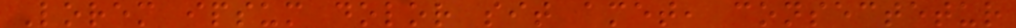Lorem ipsum dolor sit amet, consectetur
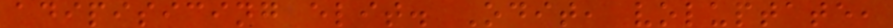adipisicing elit. Odit, voluptate,
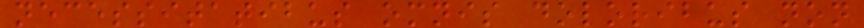necessitatibus omnis doloribus non
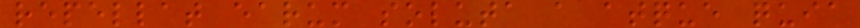repellat earum soluta a atque quia
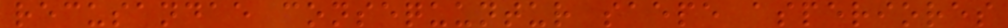recusandae consequuntur saepe asperiores
